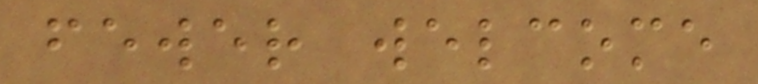fewer welcome
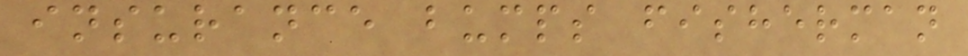insurance bumps fisherman
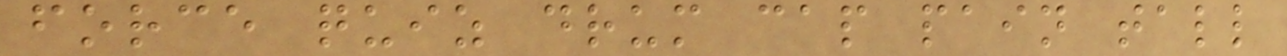force quiz drum cap pain tall
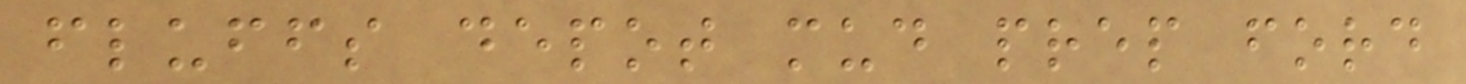fluffs depot mud prep ford
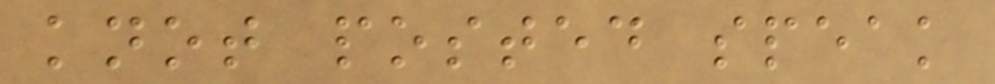knot posted speak
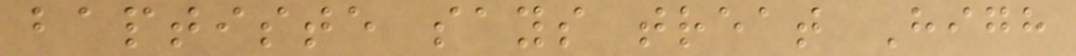baptiste says treat High
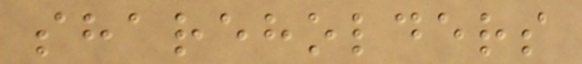shareholders
